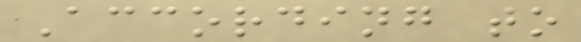According to
